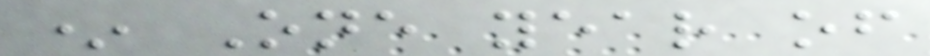* One year of
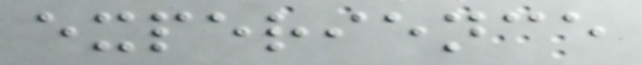experience
